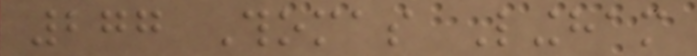277 Thomas Lingham
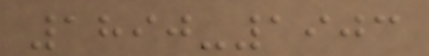1890-1903
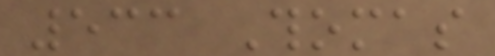533 Thomas
